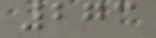273
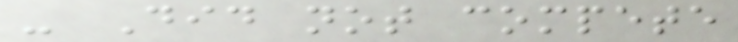- Did not compete
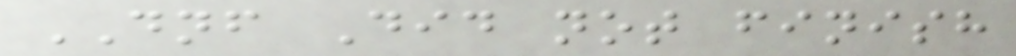DNF Did not finish
